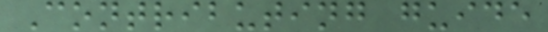Contributing guide
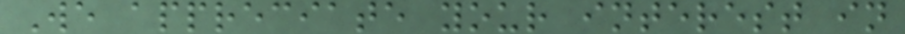We appreciate your interest in
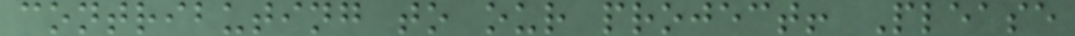contributing to our project! Please
